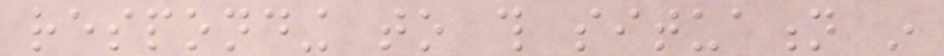responding to this situation in
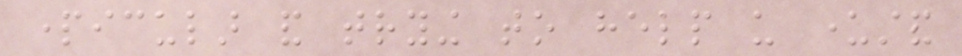particular and trying to help us understand
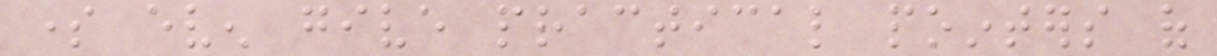some even give practical pointers of
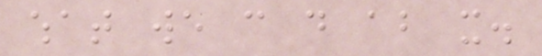what we can do about it.
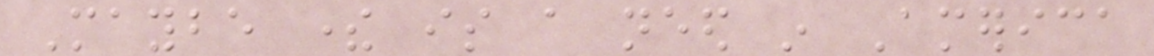Maybe there is a need in America
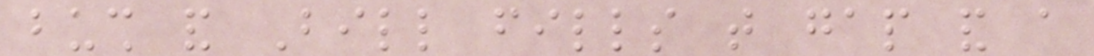bush and Bill fills that gap and a
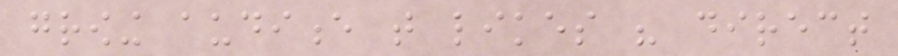growing audience that likes his direct
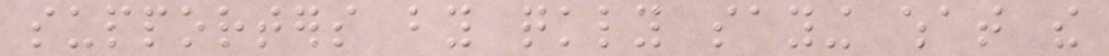supporters by quickly saying what the
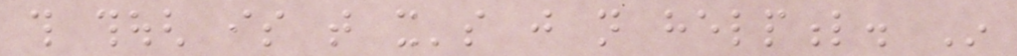this though is that it's just not helpful. In
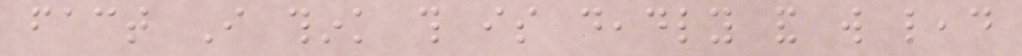fact I think this is deadly and will lead
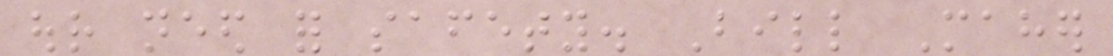our need for safety. Bill Maher
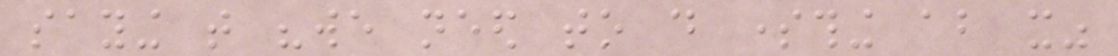saying that "we need to do something about it"
